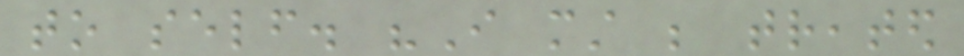to self. "I must be treated
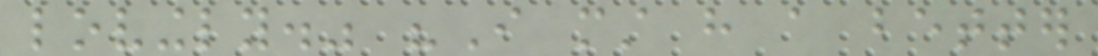lovingly." "I must have a better
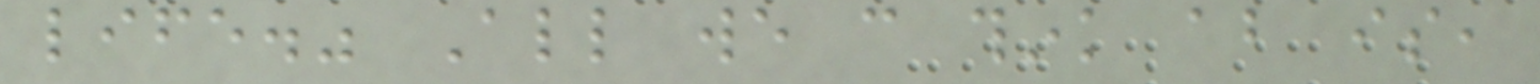life." All we can think about is,
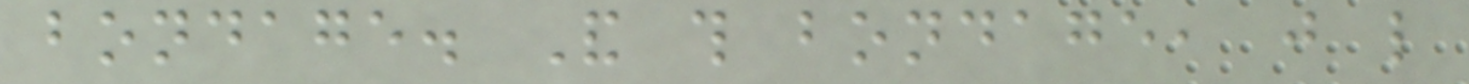bondage. And this bondage, just like
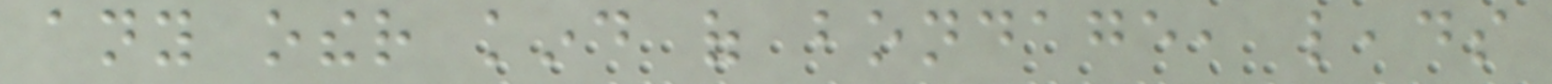any other kind of bondage, leads
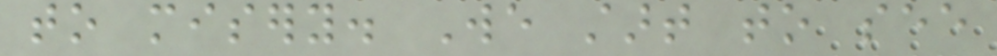to misery. We start to see
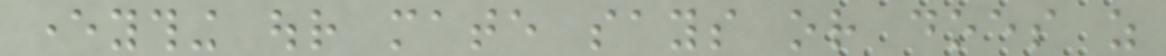everything our mate says or does as
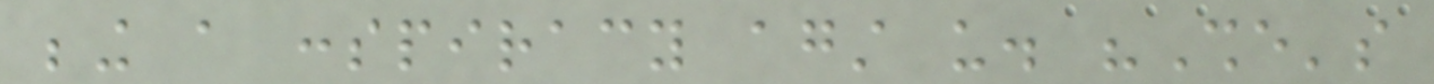being a conspiracy against us. "She's
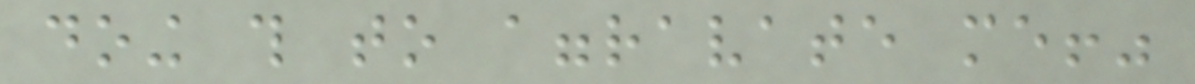doing this to aggravate me!"
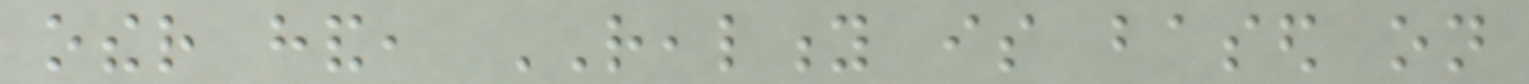other hand, REALITY is based on
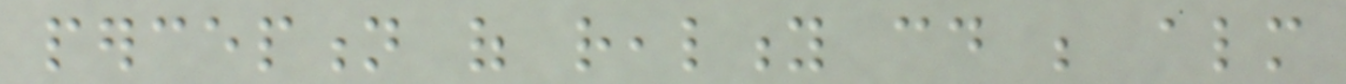perception of reality could be almost
